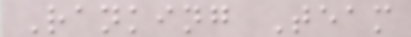Ranking Team
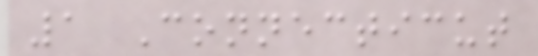1 Connecticut
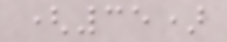(35)
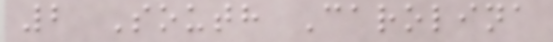2 South Carolina
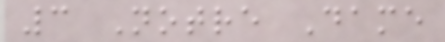3 Notre Dame
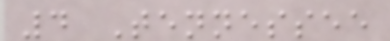4 Tennessee
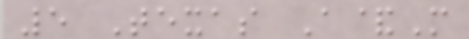5 Texas A&M
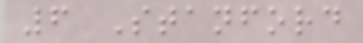6 Stanford
